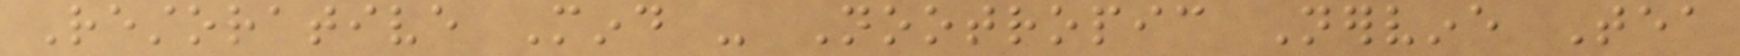Restorative Mind - Nootropic Nervine Tea
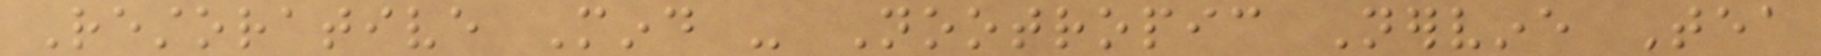Restorative Mind - Nootropic Nervine Tea
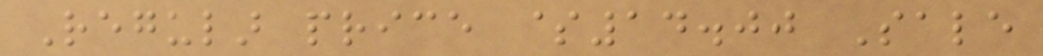Regular price $14.00 Sale
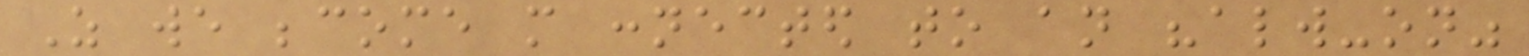As we become more connected to an "always-on"
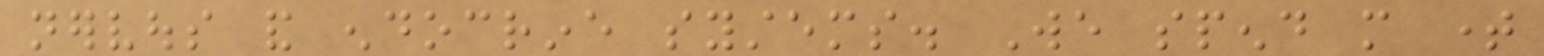nervous and endocrine systems. We spend more time
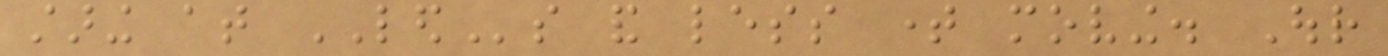staring at LEDs and less time moving. Our
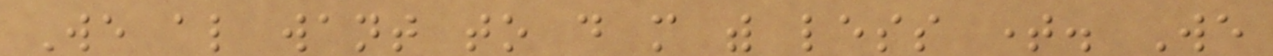We also want to do more with less time. We
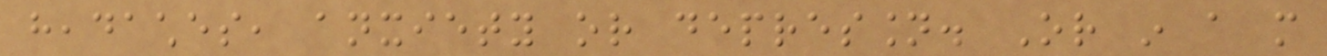headaches, anxiety or depression. Or in a more
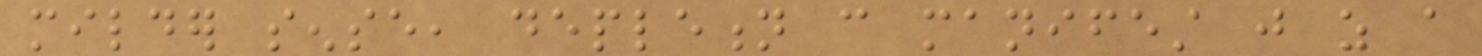milder sense, depletion can manifest just as a
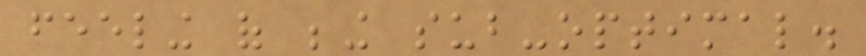feeling of being sub-optimal.
